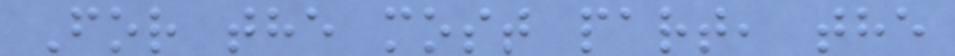For the most part, the
